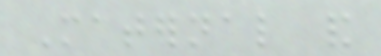Maternal and
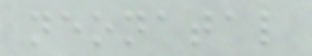neonatal
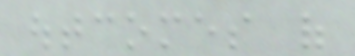outcomes of
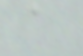a
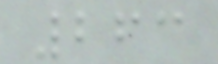263
